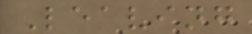Leaving
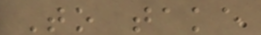To take
